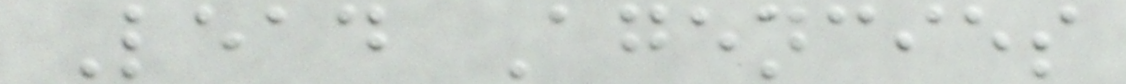Lead Agencies
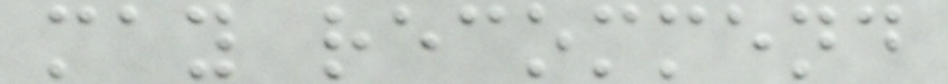may recommend
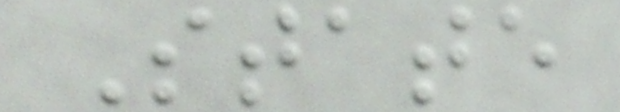State
